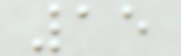15
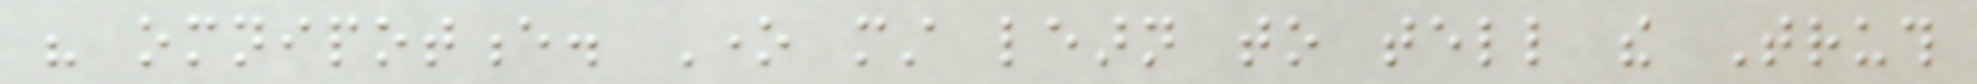his omnipotence. One must learn to tell the Truth
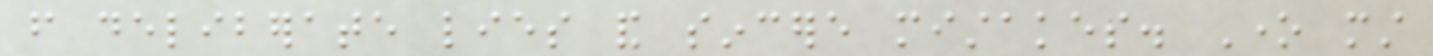from deliberate lies and sincere mistakes. One must
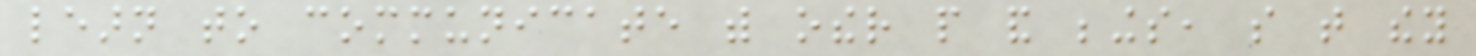learn to communicate with other people and beings, so that they
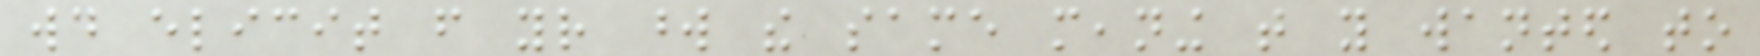would elicit from your word the same meaning that you wanted to
